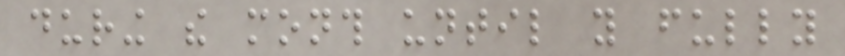during the month until you fully
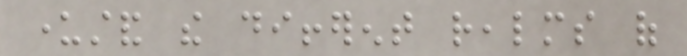understand the different realms of
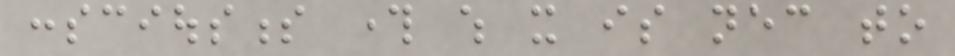consciousness through which it is necessary to
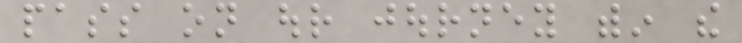pass on our journey within the
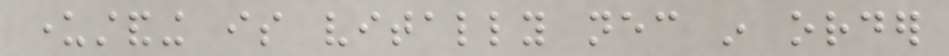understanding is vitally necessary in order
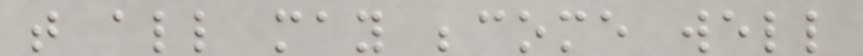that all may become well
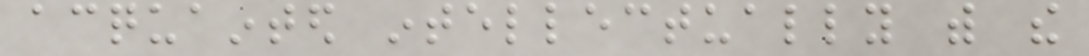acquainted intellectually with the
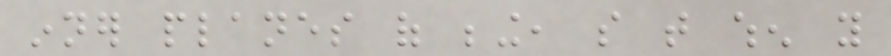inner planes of being, so that when you
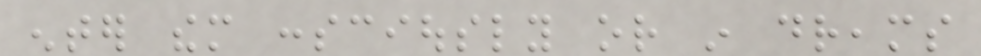enter them consciously or in dreams
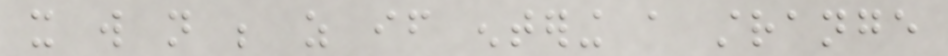it will not be as if entering a strange
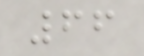66
